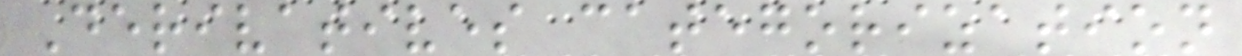Derivatives categorization
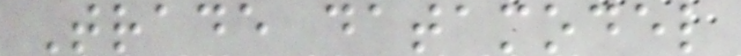Trade datamodel
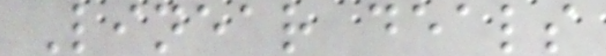Linear deals
